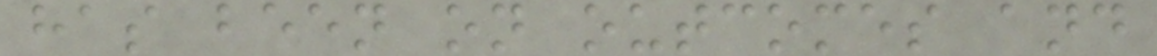has been on outcomes and
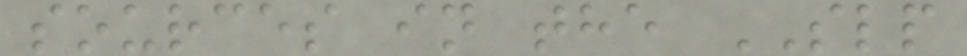sources in the SLP
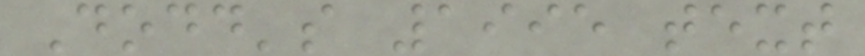Dodd's 1995 text
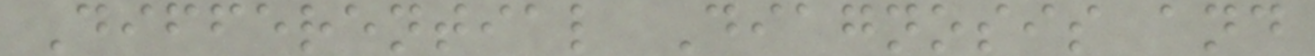Differential Diagnosis and
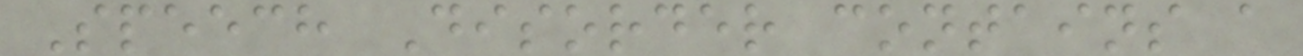Speech Disorder contains a
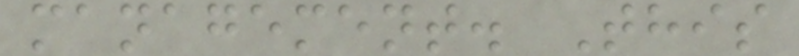management. This
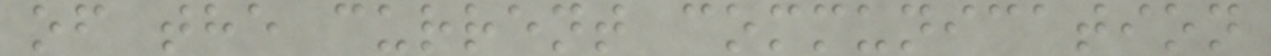of the current communication
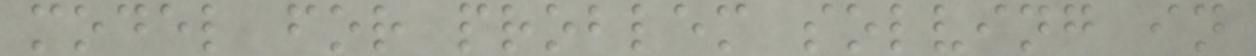model for problem solving in
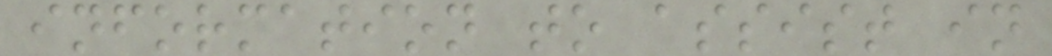information to assist in
